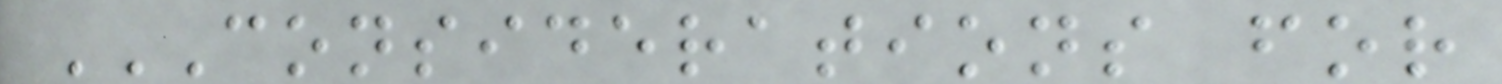CONSIDERATIONS FOR
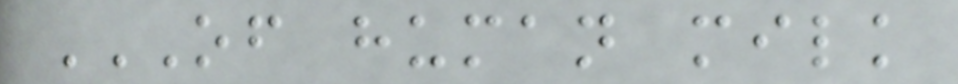OF HUMAN MILK
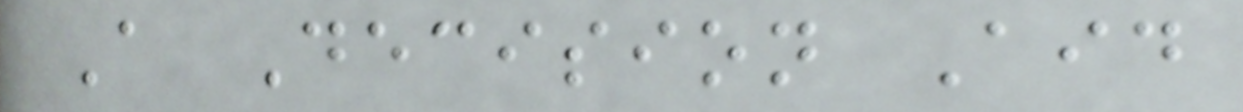A Decision Aid
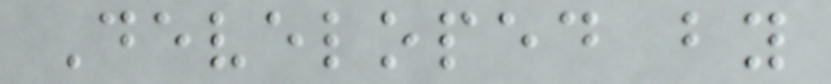Developed by
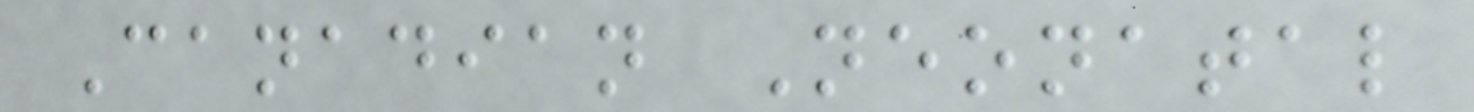Canadian Neonatal
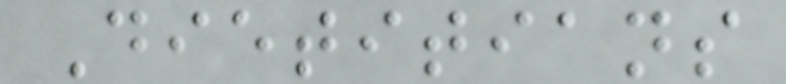Dietitians
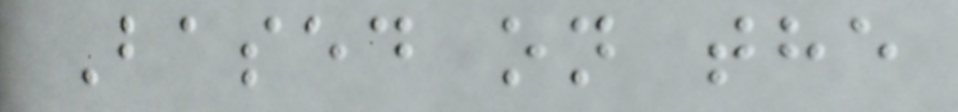Based on the
